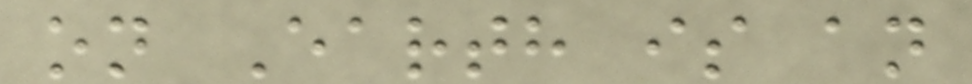on Earth is an
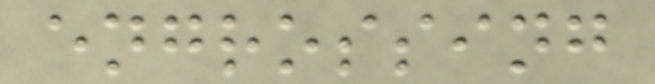engrossing
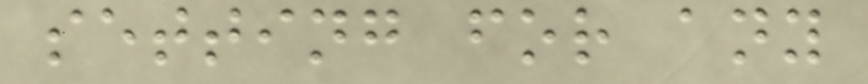setting for any
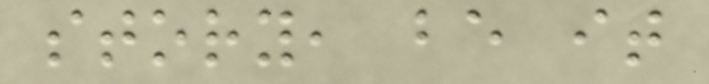story, be it
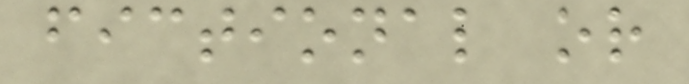fictional or
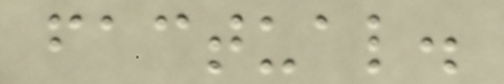factual.
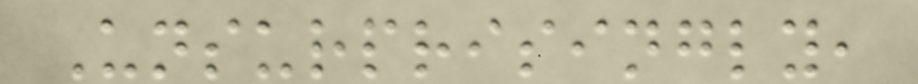Unsurprisingly,
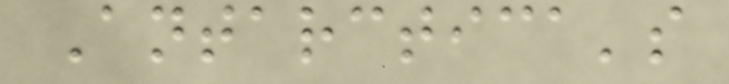Antarctica's
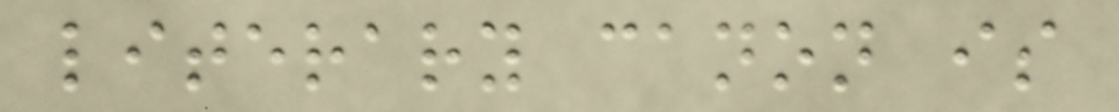literary canon is
